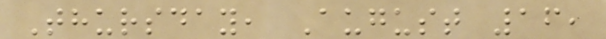Thursday, August 16,
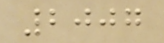2007
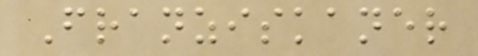Franziskaner
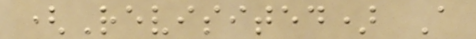(Revisited) A
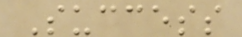Success
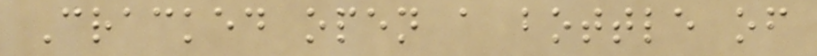Cracked open a bottle of
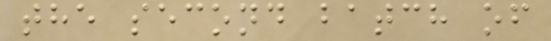the second batch of
